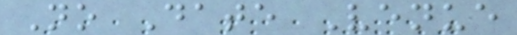No Date Venue
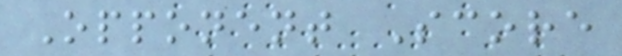Opponent Score
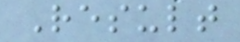Result
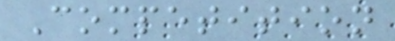Competition
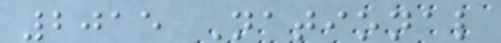2015 National
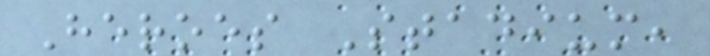Heroes Stadium,
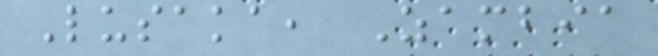Lusaka, Zambia
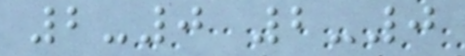2-0 2-0
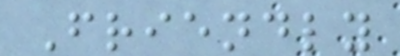Friendly
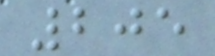205
